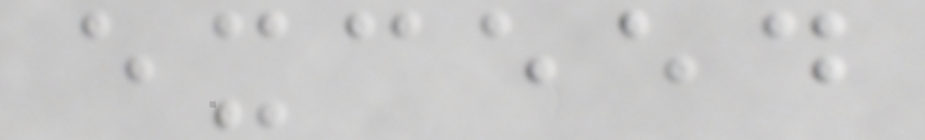exceed
